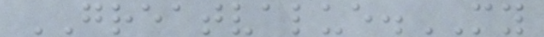GREATVALUE.MY
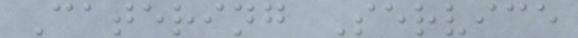Catering Service
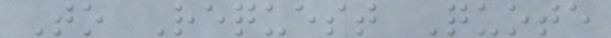To Request Quote
